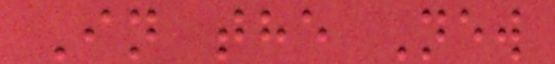In the New
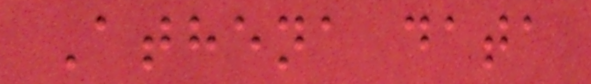Athena data
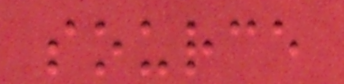source
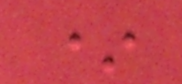*
